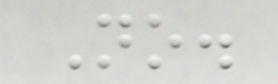No.
